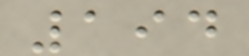194
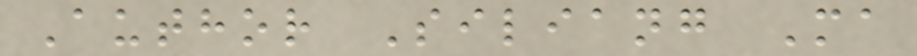Author Siliang Ma
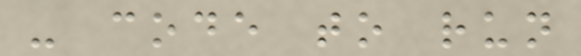- code to run
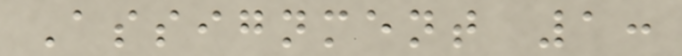Assignment 1:
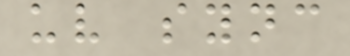uv sync
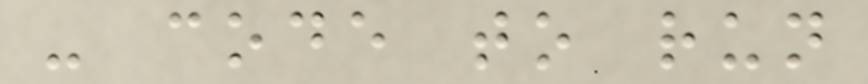- code to run
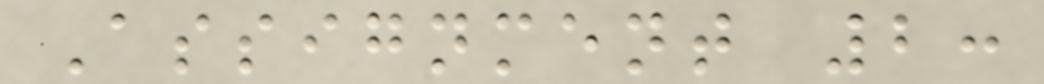Assignment 2:
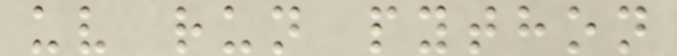uv run python
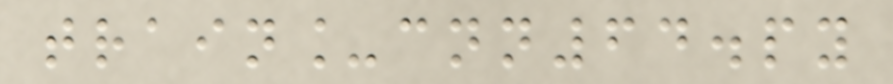train_cnn64.py
